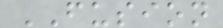FUSION
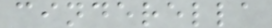cinderella
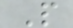P
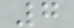7
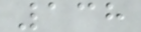138
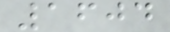1604
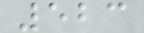523
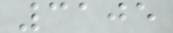3105
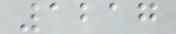1217
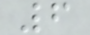6
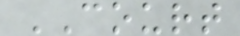COURT
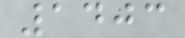1403
